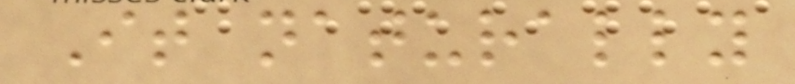It naturally
